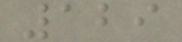129
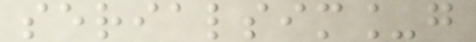serialsim_g
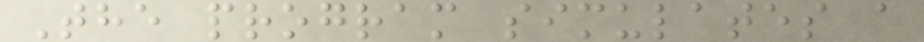The program simulates a
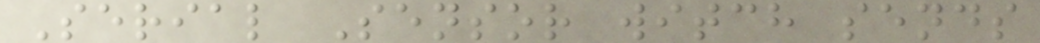Serial Sensor witch sends
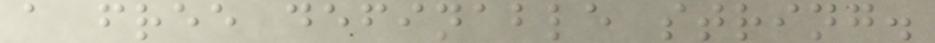a free definable string.
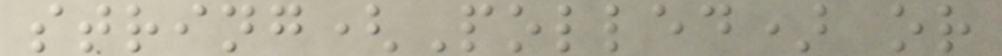string(Polled) or
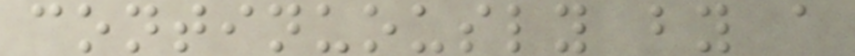continuously by a
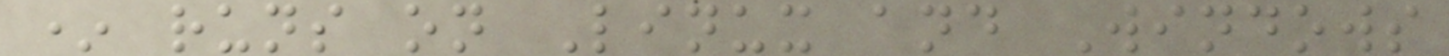* runs on Linux and Windows
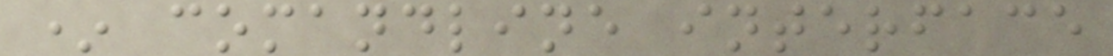* comandline interface
